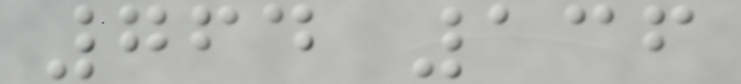764 136
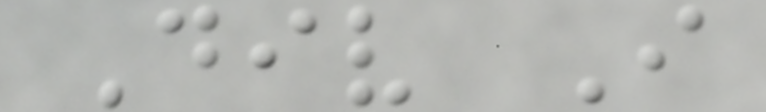Div I
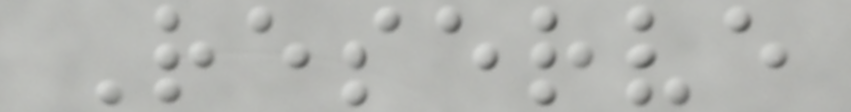Reserve
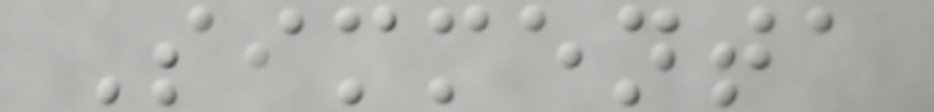Simmenta
